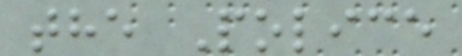the Police
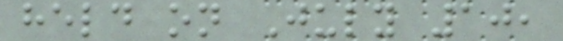held on July 10,
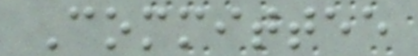Committee
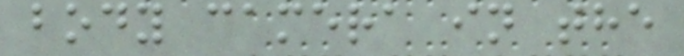body camera in the
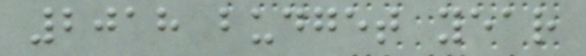2018 budget year
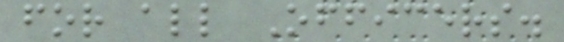for all Officers.
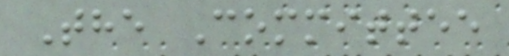The Committee
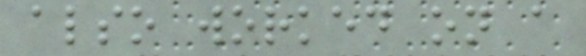also worked on a
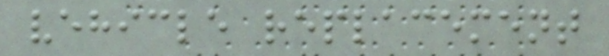vehicle replacement
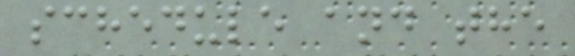schedule and the
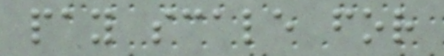pay scale for
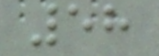58
